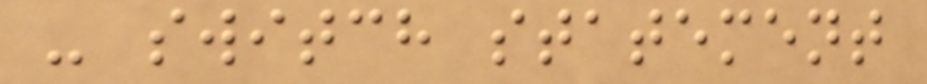- switch statement
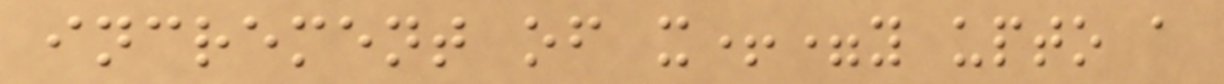increment of x+=y upto a
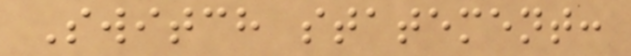Switch statement:
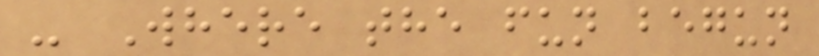- Where the fun begun
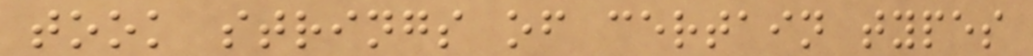took strings of certain types
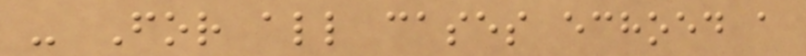- For all cases echoed a
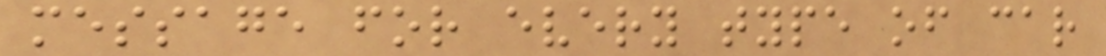message for every type of car
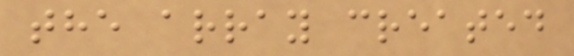the array created
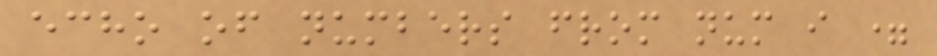echo of numbers from num i =
